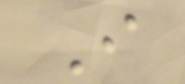I
